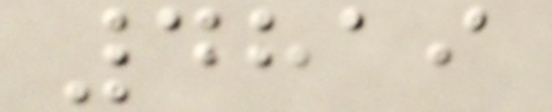4819
